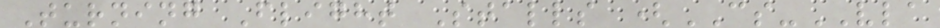Turning Flight Stalls (CS-VLA
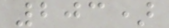203)
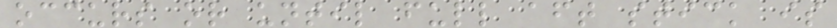occurs or until full aft stick is
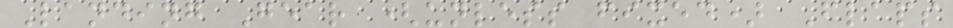Landing Gear (unless fixed) Flaps
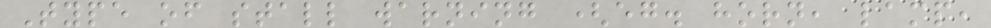Type of stall warning (eg. horn, lamp,
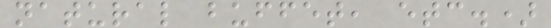natural buffet, etc.)
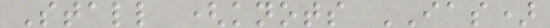Stall (knots IAS)
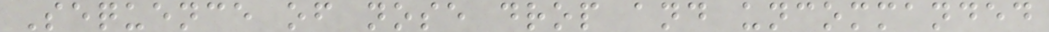Sequence of nose drop and uncommanded
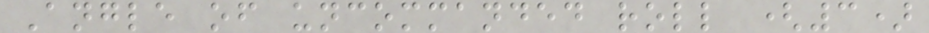Angle of uncommanded roll (3)
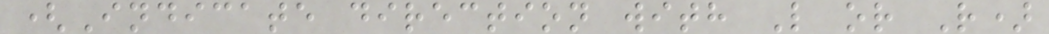(Indicate direction with L or R)
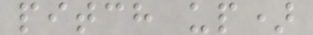pitch up)
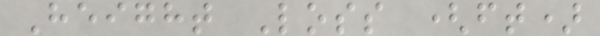Height Loss (ft)
